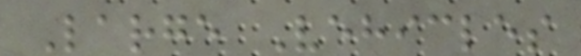Large Vehicles
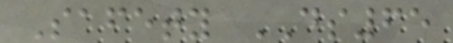Safety DS65
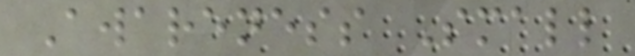Awareness Small
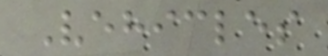Vehicles
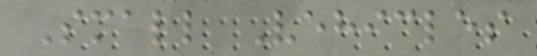Small Vehicles
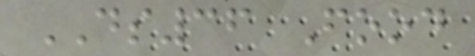DS36 Food
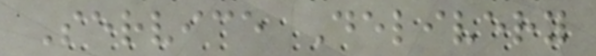Service Delivery
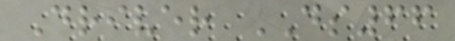Driver DS66
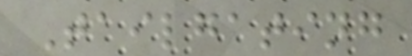Tailgating
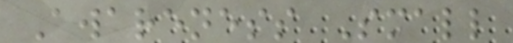Awareness Small
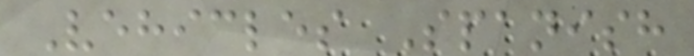Vehicles Spanish
